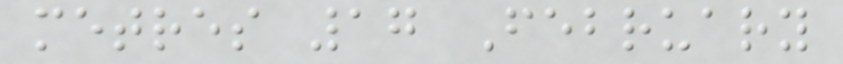metres 17 February
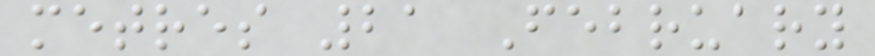metres 21 February
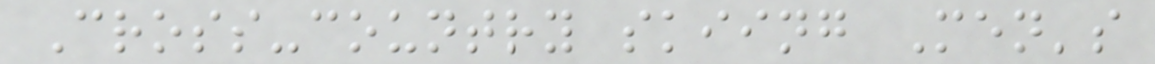Cross-country skiing Men's
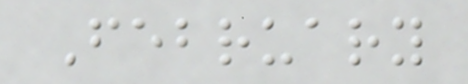February
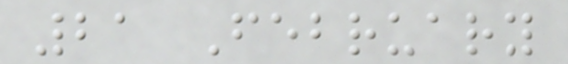21 February
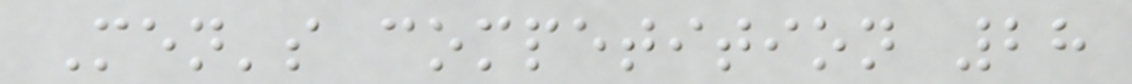Men's competition 28
